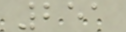251
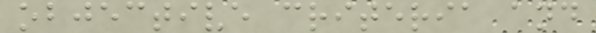objective criteria and
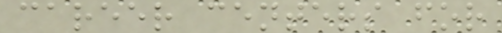career centers for
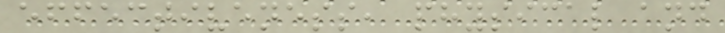effectiveness, physical and
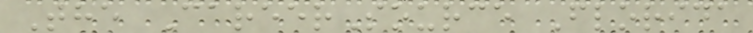The CareerSource Florida
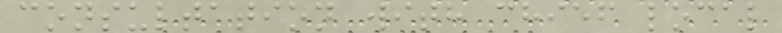consultation with chief local
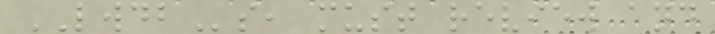LWDBs, must review and
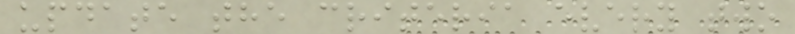update the criteria every two
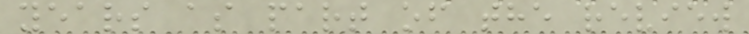years as part of the review
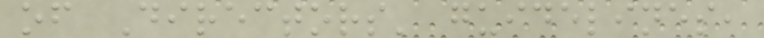of Directors' guidelines,
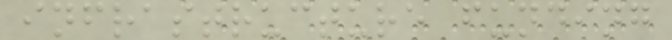infrastructure funding
